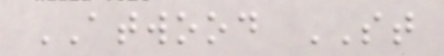ATWOOD ST
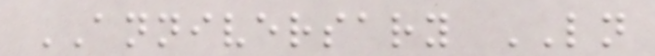ANNIVERSARY LN
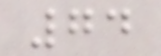74
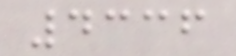4336
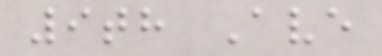9th Ave
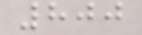800
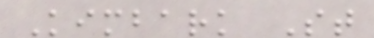Kimbark St
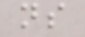ns
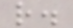r.
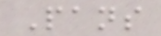Pans
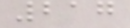217
